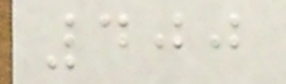400
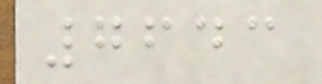7643
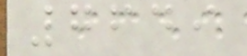7649
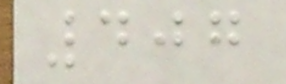407
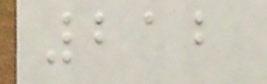212
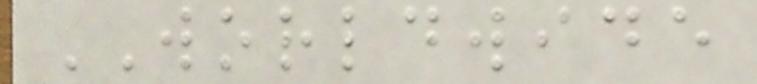WORLDWIDE
